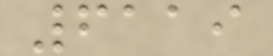6119
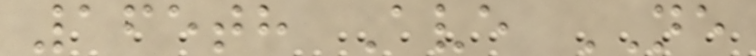165th Ave NE
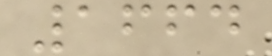1664
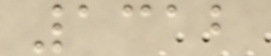1312
